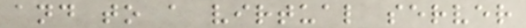and to a virtual server
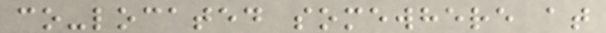co-located somewhere at
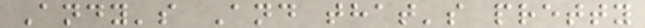Andy's And that's pretty
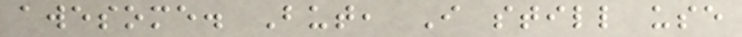awesome. But, I still use
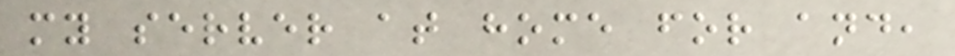my server at home for and,
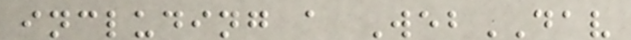including a WebDAV
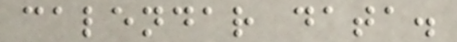calendar data.
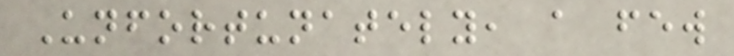Unfortunately, a few
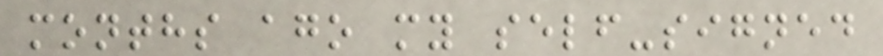months ago my self-signed
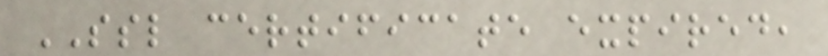SSL certificate expired,
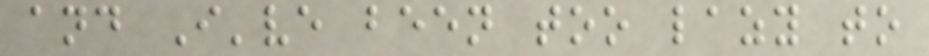and I've been too lazy to
